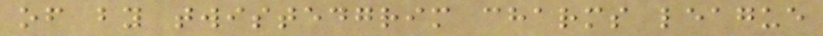of by twistedgrim charms league
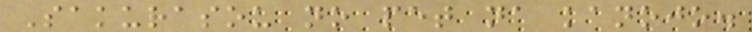Sakurasou no pet na kanojo.
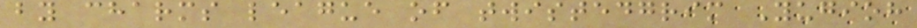by charms league of twistedgrim Yugioh
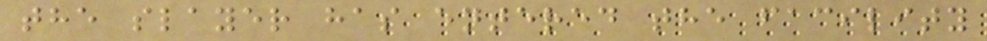the slayer has entered the facility
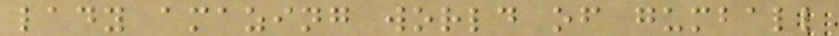lady amazing world of gumball
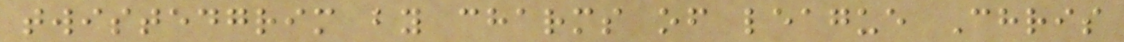twistedgrim by charms of league Chris
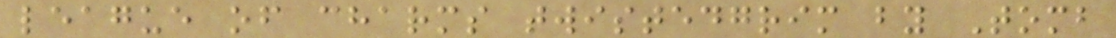league of charms twistedgrim by Tomb
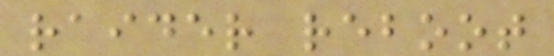raider reboot
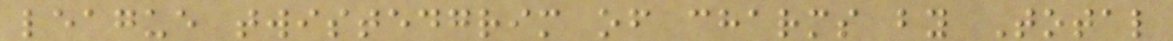league twistedgrim of charms by Total
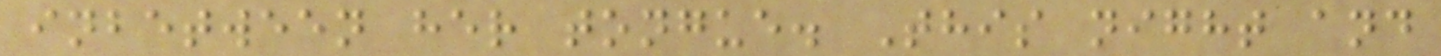inbetween her tongue. This night and
